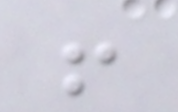!
